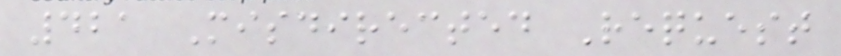421 Misdirected Request
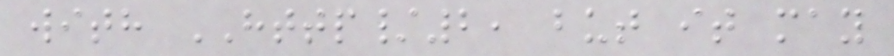with HTTP/2, but it may
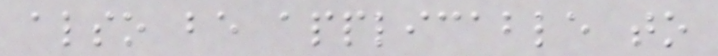also be applicable to
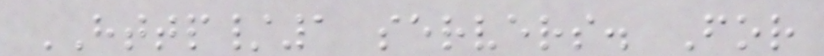HTTP/1 servers. For
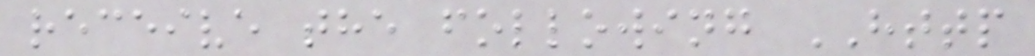receive the following HTTP
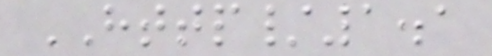HTTP/1.1
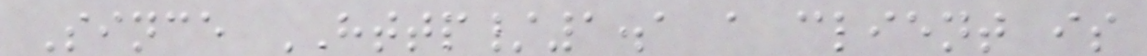Since HTTP/1.1 a client is
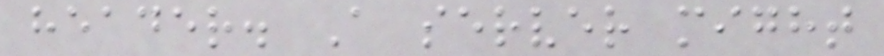header. A server might
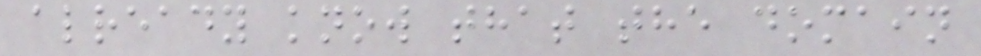already know that the domain
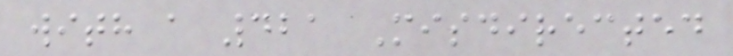with a 421 Misdirected
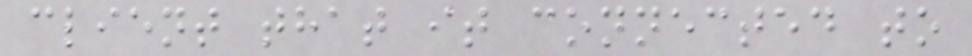client that it connected to
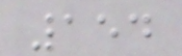154
